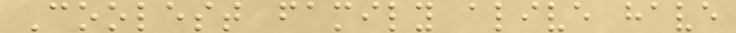Coolest family alive have
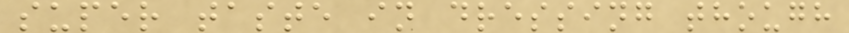super taste in dressing though
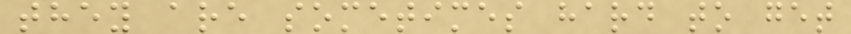they are sometimes hard to get
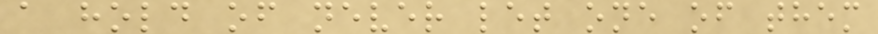a hold of never let one of them
